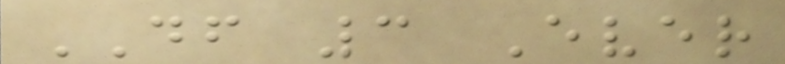DF 3 Ever
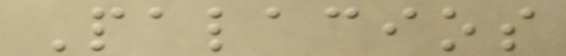Palacios
